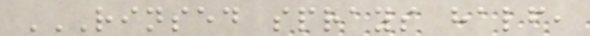RINSED SPRAYS HALF,
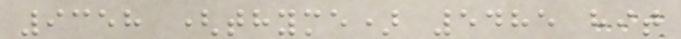9358 (thyme) 5485 hit
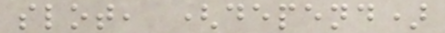slot, (depend)
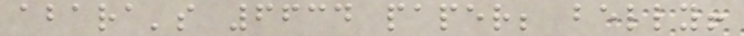abara's 6634 paper; belly!
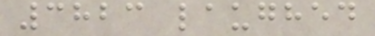3823 laughed
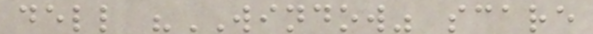dell "WINDOW" scare
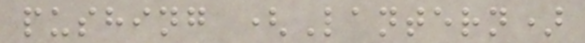pushing (Lantern)
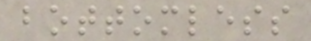bottomless
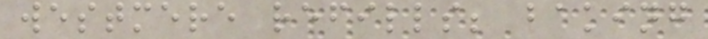westmere refills; baking
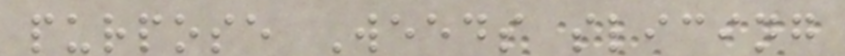purpose Weeds slicing
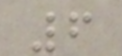6
